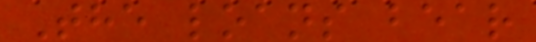The loans bear
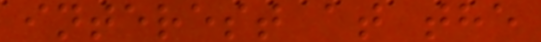interest at the
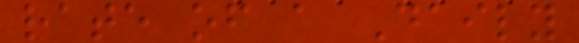rate of a Daily
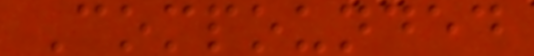Compounded
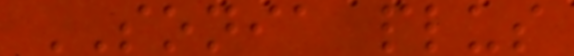SONIA plus
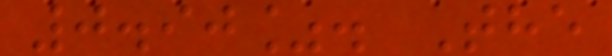0.90%. The
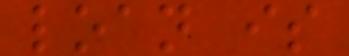loan is
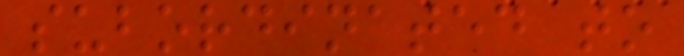subordinated to
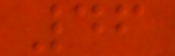46
